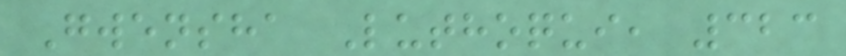Gwensha Luthoqui, 323
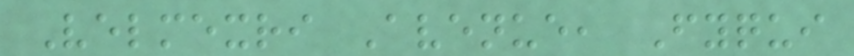Velmexri Avenue, Fyqui
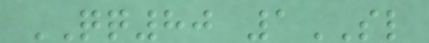QQ80 1SL
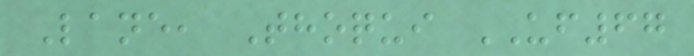Lane, Thoqui UF67
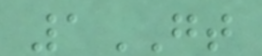1GT
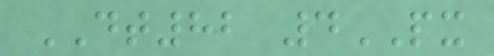DT82 4PX
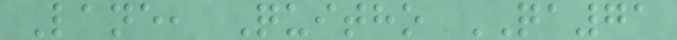Lane, Quitho QA71
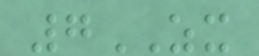7ZX
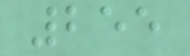255
